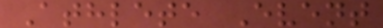Athlete Event
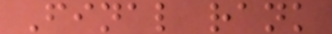Final rank
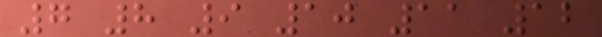7 8 9 10 11 12
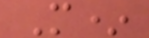M*
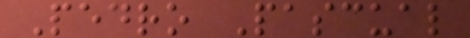Pedro Pascual
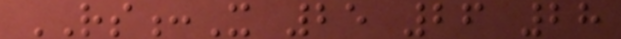RS:X 25 26 28
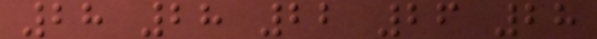28 28 22 26 28
